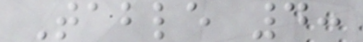Table 4:
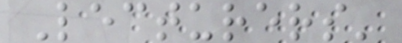Lecturers'
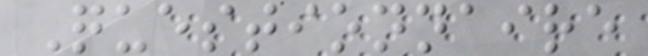Questionnaire
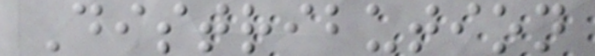Distribution
